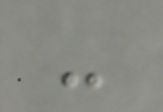-
